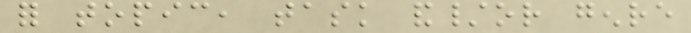for topic, task and/or genre
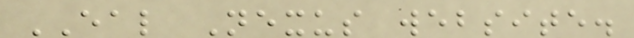EAL Nexus website.
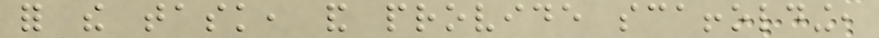for the task, and provide scaffolding,
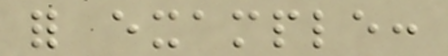for example:
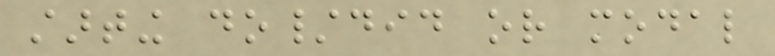starting do/did or modal
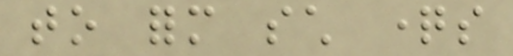to form such questions
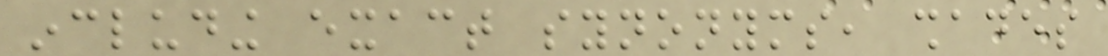including exact synonyms, shades
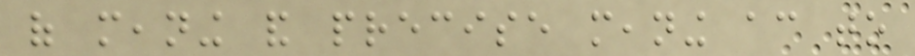of meaning and precise meaning according to
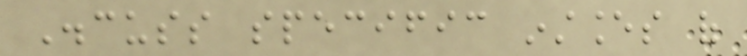Discuss specific instances of
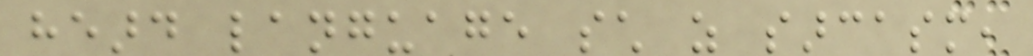heard language such as sarcasm,
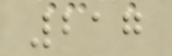217
